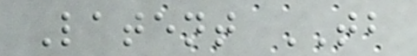Latent TB
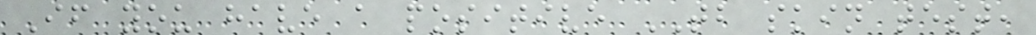If you have a positive TB skin test,
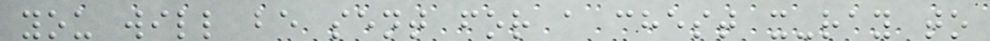you will be sent for a chest x-ray to
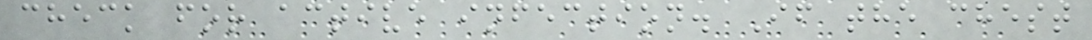check for active infection. If the chest
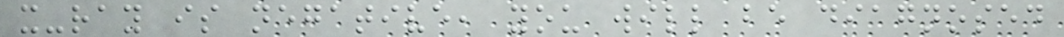x-ray is negative, you will be diagnosed
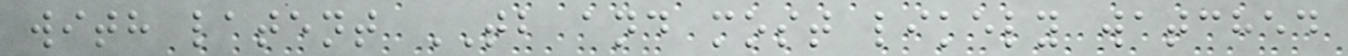with latent TB and most likely watched
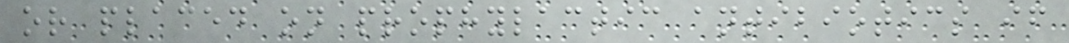or placed on prophylactic antibiotics if
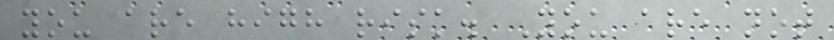you are high risk. You are not
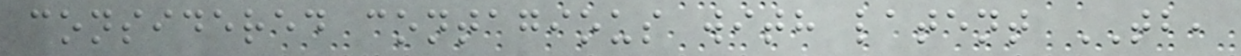considered contagious with latent TB,
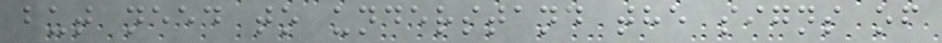but need to understand the signs of
